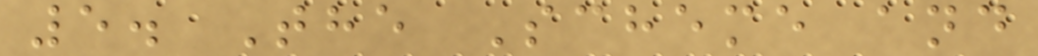5. The Scheme and
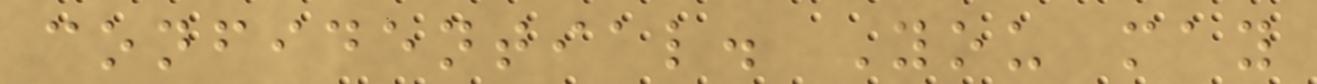confidential. You may
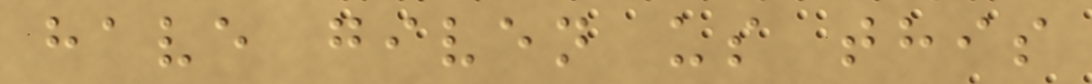have given us this
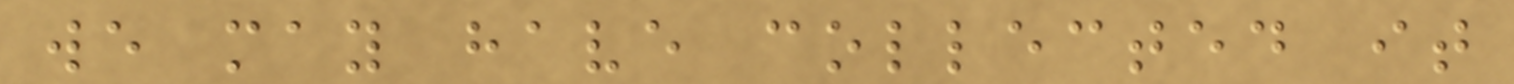we may have collected it
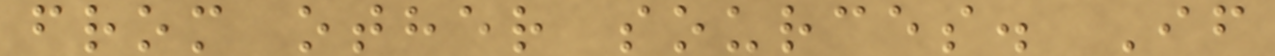from other sources. If
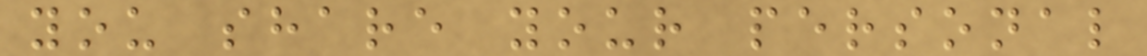you share your personal
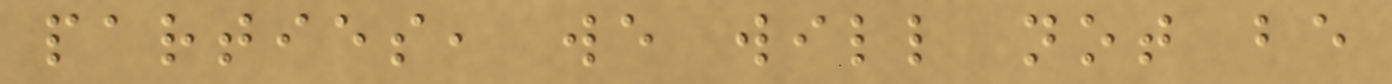parties, we will not be
